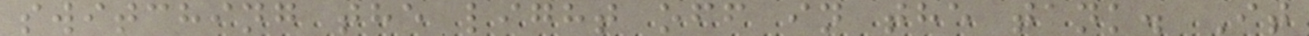switching the light off in the tank. It
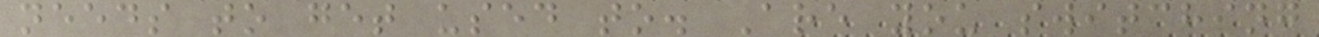needs to get used to. Are you switching
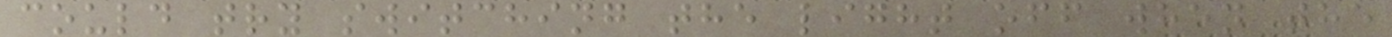could try switching the light off when the
